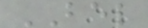BEL
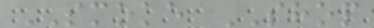SMOKE SHOP
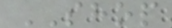SHOP
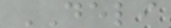DELI
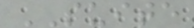SUITE
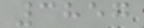3857
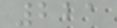221
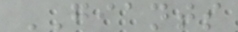GIANTS
